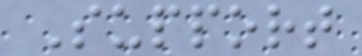Support
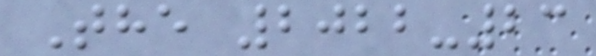The 2022-23
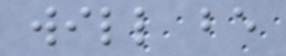will be
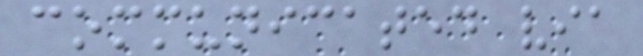communicated via
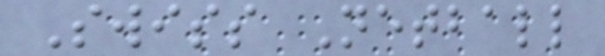Swiss Netball
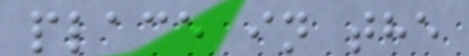place in the
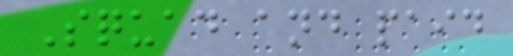Squad and paid
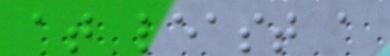at least a
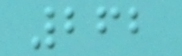262
